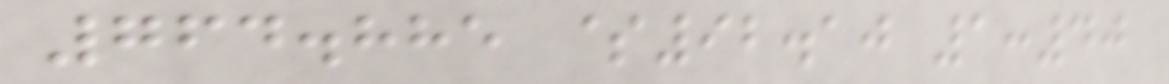764.885 $92.10 1:40
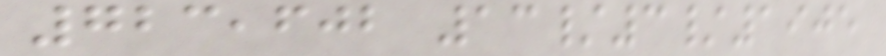723,602 13/3/1905
